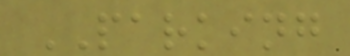PARKING
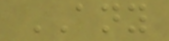ANY
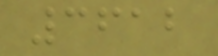3612
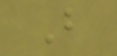B
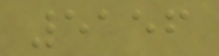5156
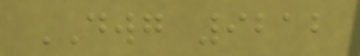DWG 9212
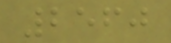2560
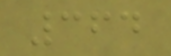364
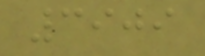3909
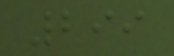299
